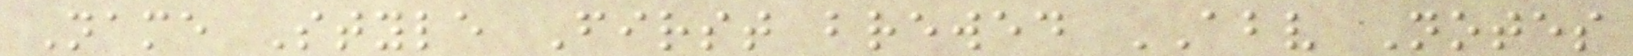Name Style First brewed ABV Notes
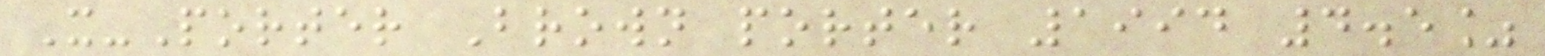X-Porter Brown porter 1994 4.5%
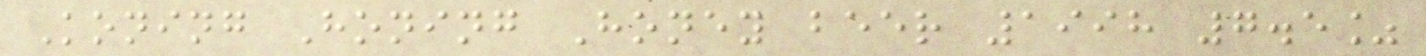Koning Honing Honey beer 1998 7.5%
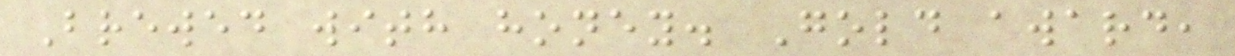Brewed with honey. Gold award,
